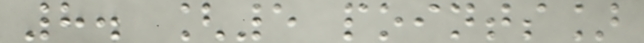8. [5 points]
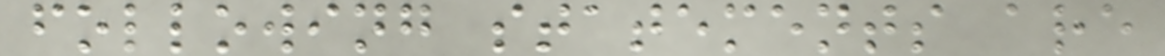following statements are
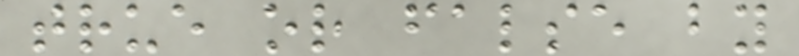true or false by
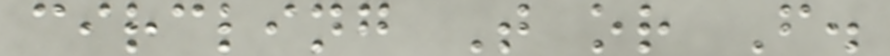circling T or F.
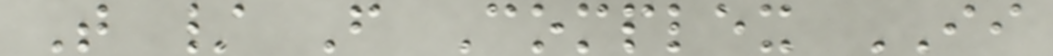T / F Complex II
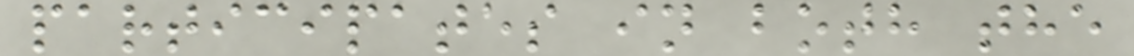participates in both the
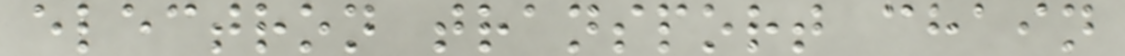electron transport chain
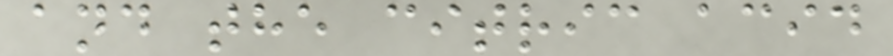and the citric acid
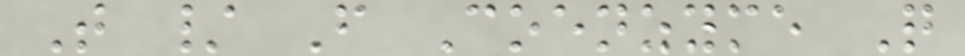T / F Coenzyme Q
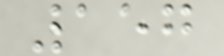157
